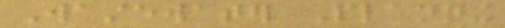Wastewater Planning
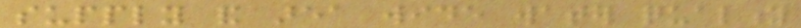supply and area wide water quality
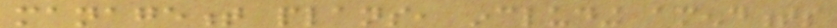management plans, including amendments
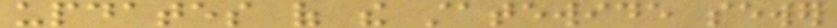updates of the statewide sewer
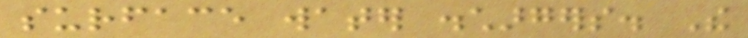surface water dischargers. The
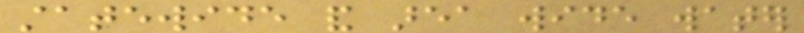statewide and area wide water
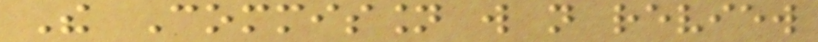The Commission will not review
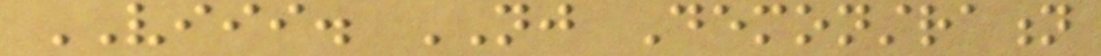VIII. NJ Demonstration
